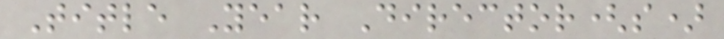Title Year Director(s)
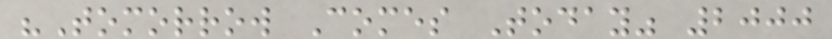"Tomorrow Comes Today" 2000
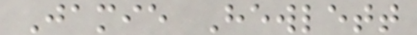Jamie Hewlett
